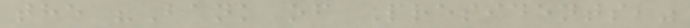the "Bank of Presidents,"
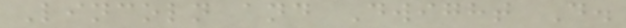Lincoln and Dwight D.
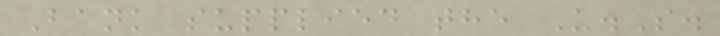Bank supplied the U.S.
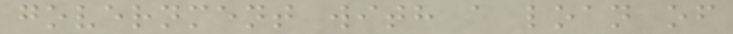government with a loan of
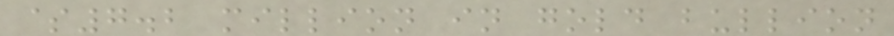$7.2 million in gold bullion
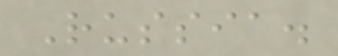Russia.
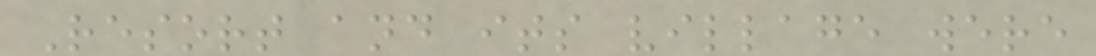Resort and its village were
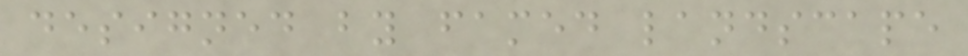designed by famed landscape
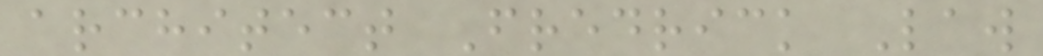architect Fredrick Law
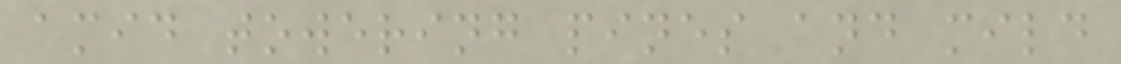amid towering pines and mild
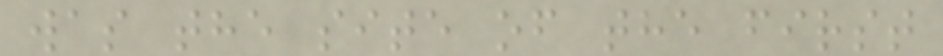was the site of the first
